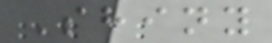Shiny
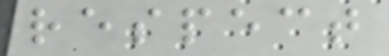respect
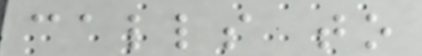calls to
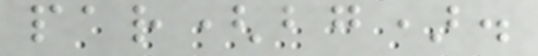par(bg).
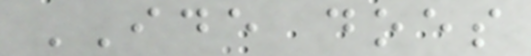IDE does
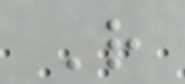R
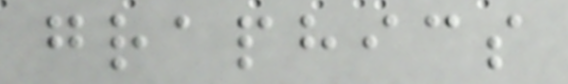graphics
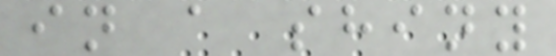in a shiny
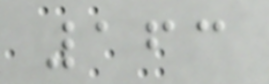163
